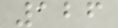126
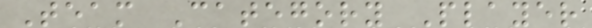Team Category Player
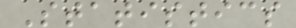Statistics
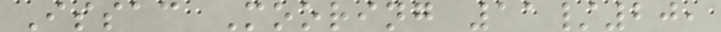Issac Mooring 11/20,
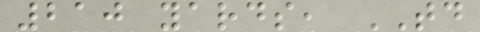210 yards, TD
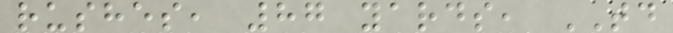rushes, 87 yards, TD
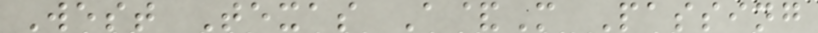West Texas A&M Passing
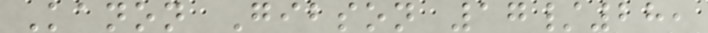Kanon Gibson 17/28,
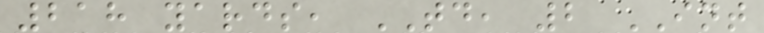218 yards, TD, 2 INT
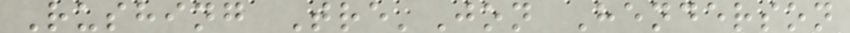Rushing Tre'Jon Henderson
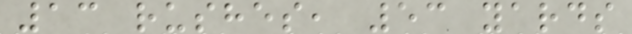13 rushes, 53 yards
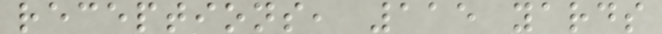receptions, 115 yards
